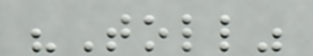"Toll"
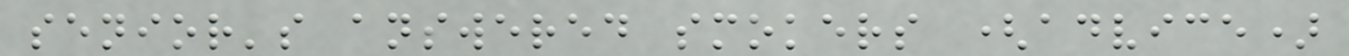senior's answered smokers (advice)
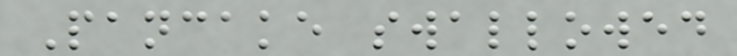Pancake swallowed
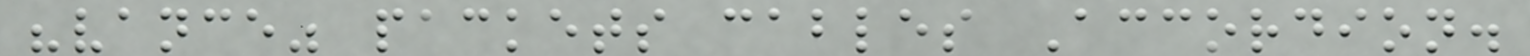"vance" packets cables Accordion.
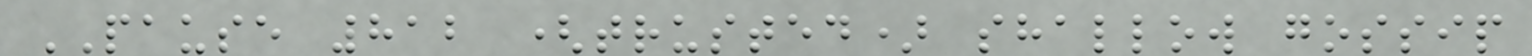PAUSE 812 (trusted) shallow gossip
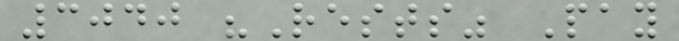3040 "Rests" Pay
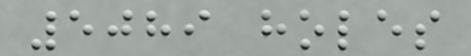5089 holes
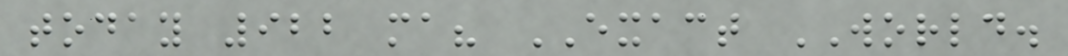today 922 ma? EXACT WORLD.
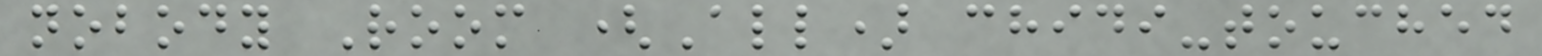nobody Room (All) chidi-touched
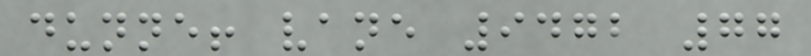dunne! vane 9472 77
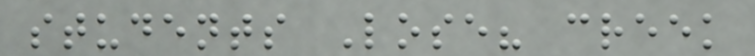students Lose? creek
